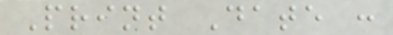Print Date :
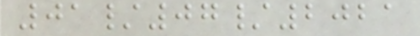01/07/2021
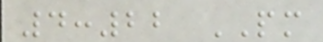4:22 PM
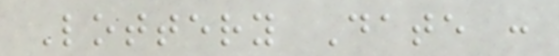Lottery Date :
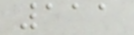111
